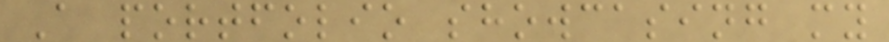A portfolio showcasing my
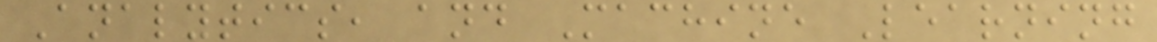Analytics, and Machine Learning
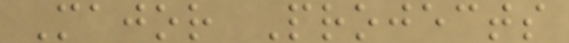Major Projects
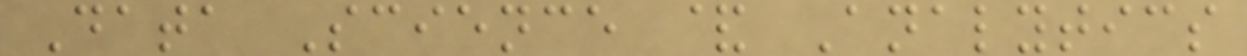Data Science & Analytics
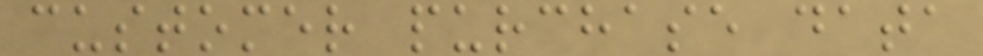customer purchase data
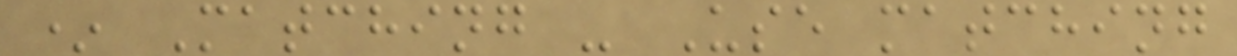* Matching - Use matching
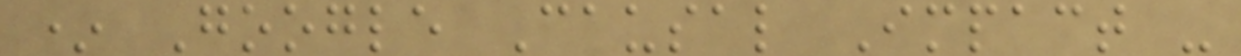* Google Causal Impact -
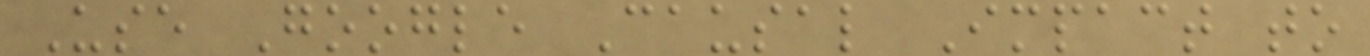Use Google Causal Impact to
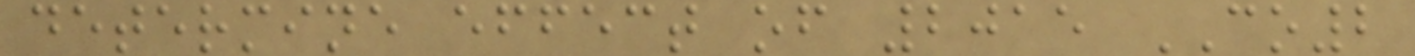determine effect of 2015 CO2
